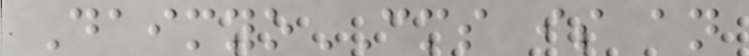DaimyoCMS is an
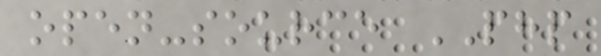open-source PHP
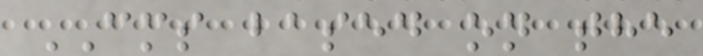CMS based on the
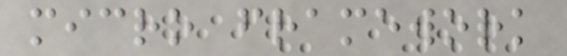micro framework
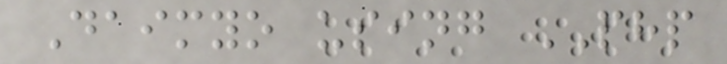Daimyo using PHP
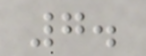7.
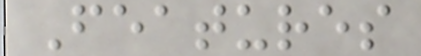Features
